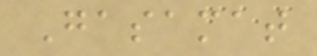Gasamat
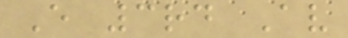E 3rd Av
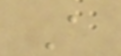A
